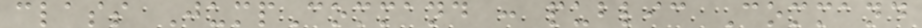class JumpCommand : public Command
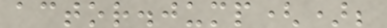actor.jump();
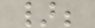};
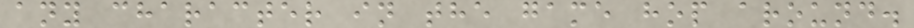any character in the game hop around.
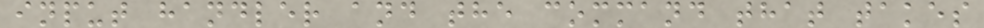input handler and the command that takes
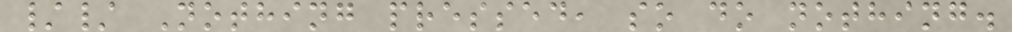// Nothing pressed, so do nothing.
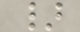}
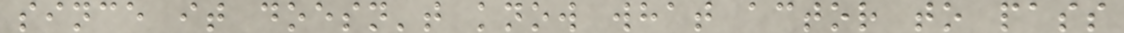since it doesn't know what actor to pass
